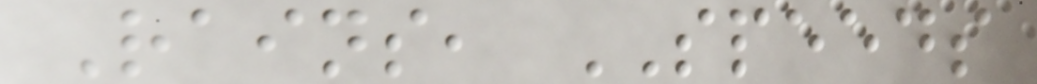Rains, SPEEDS
